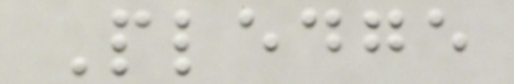Pledge
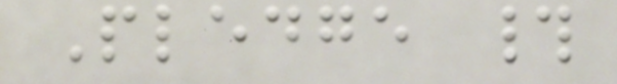Pledge #
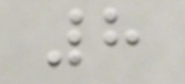8
